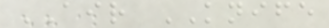AIR KNIFE
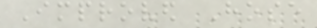Improved Hose
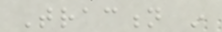Traction in
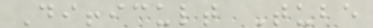Difficult Tube
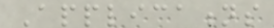Applications
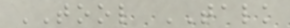TOOL TALK
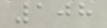108
